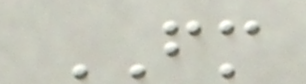FM
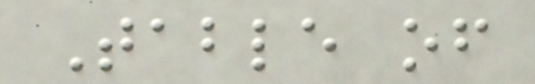Table of
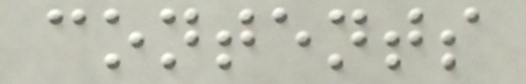contents
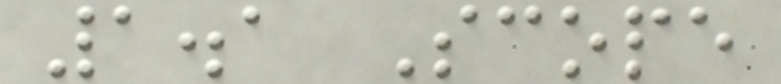1.1 Scope
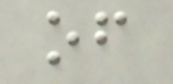of
